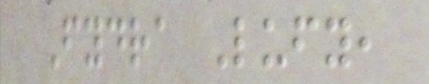Fydra Lufy,
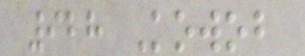928 Kowob
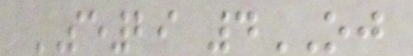SE29 4OJ
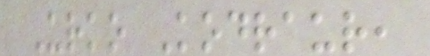Urko Kodraur,
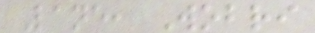Lane, Wobri
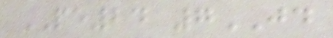PE24 7JD
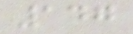147
